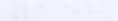152
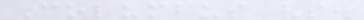Columbus vs.
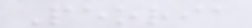Peoria
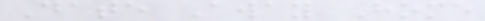Date Away Home
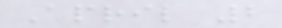April 2
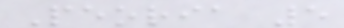Peoria 5
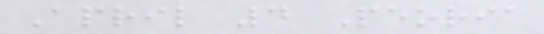April 4 Peoria
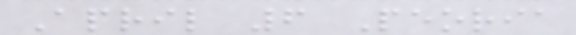April 6 Peoria
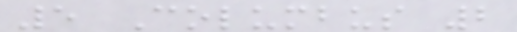5 Columbus 2
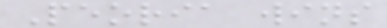Peoria wins
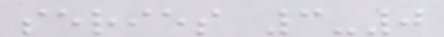series 3-0
